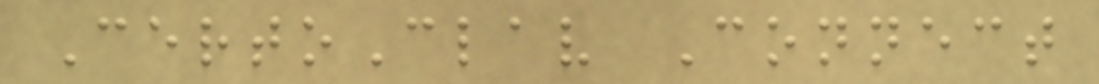CertoClav Connect
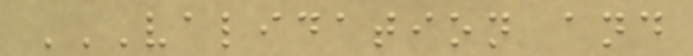VALIDATION AND
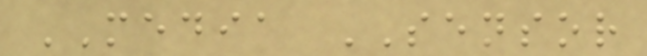MEDIA SENSOR
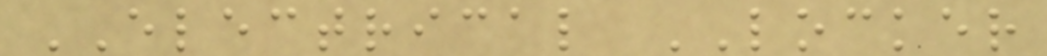ELECTRICAL LOCKER
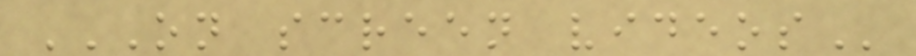ON SCREEN VIDEOS
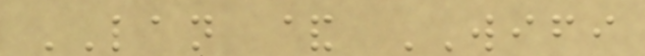LAN & WIFI
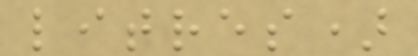litres)
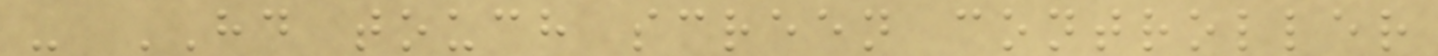- HD touch screen controller
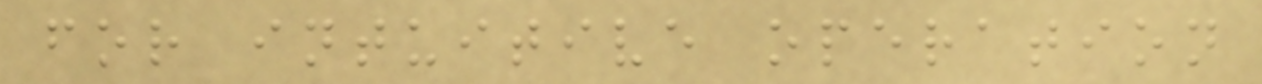for intuitive operation
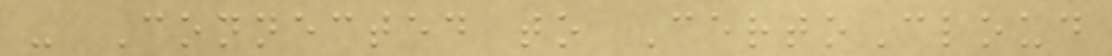- Connected to CertoCloud
